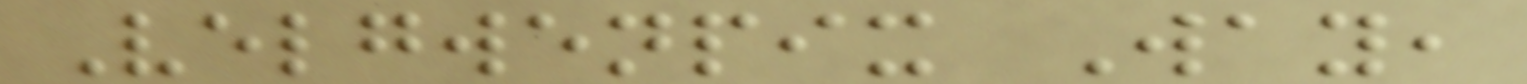Velgwenpix Way,
